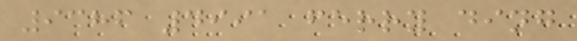9386 4991 ferry ding
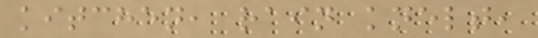kitchen, rain knelt,
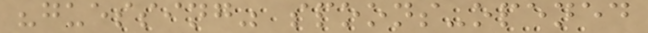"guessing" spoons-opened
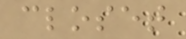closet
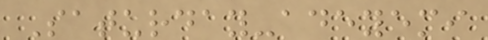Saturday-adeyemi
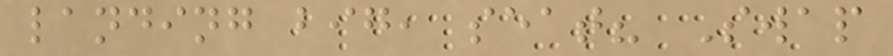landing big, seat? Swap
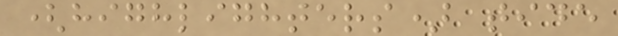(highlighters) tide
